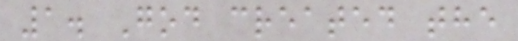1. God created the
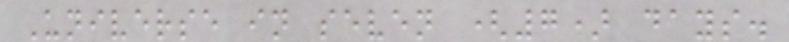Universe in seven (7) days.
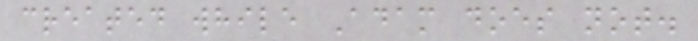created while Adam does not.
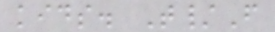kids. T/F
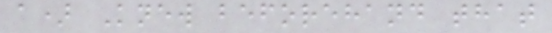a) Knew beforehand that
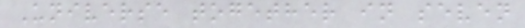Universe together in seven
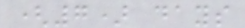(7) days
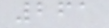261
